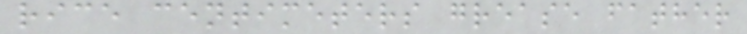rice centimeters grease father
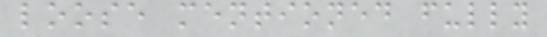loose mentioned fully
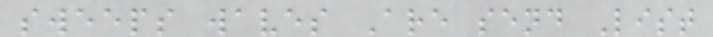sweeps waves Are send List
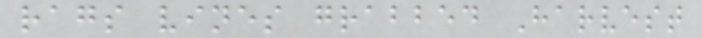rags vines grabbed Harvest
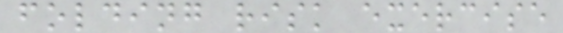folding risk exercise
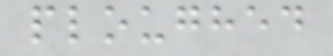ploughed
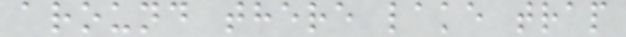around there lake trap
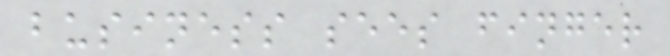business sees finger
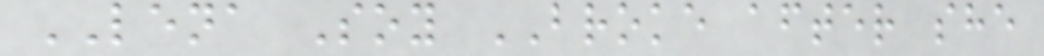LENA Soy BROKE after she
